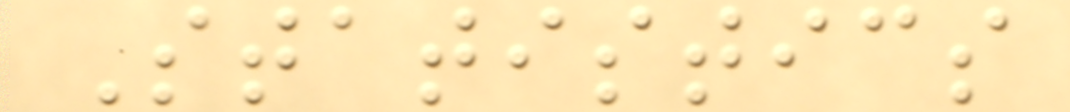Statistics
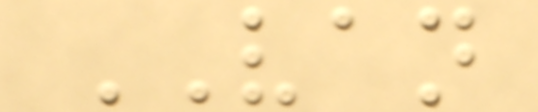VAN
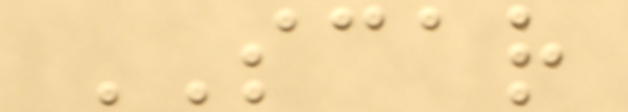SCAR
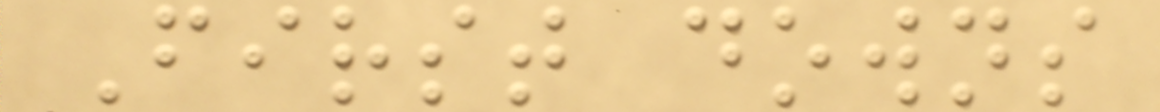First downs
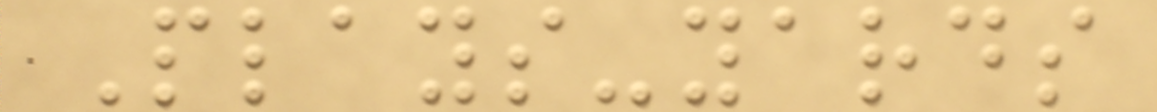Plays-yards
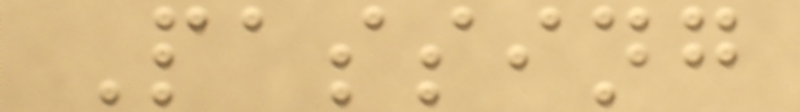Passing
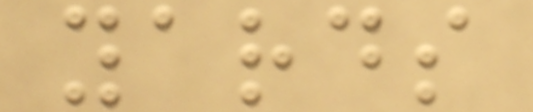yards
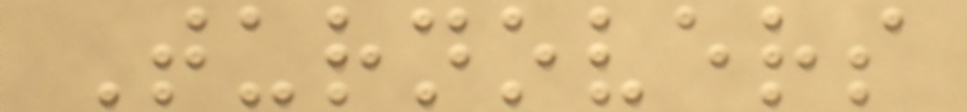Turnovers
